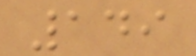149
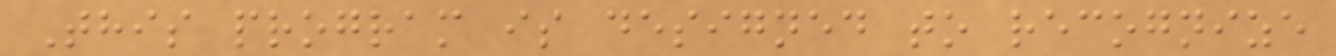This program is designed to recognize
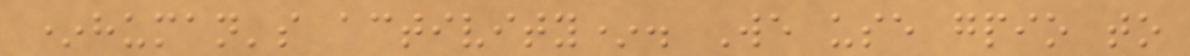*human's activity*. We use gpio to
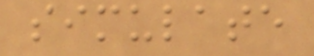simulate
